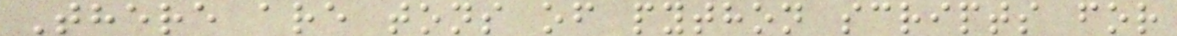There are tons of python scripts for
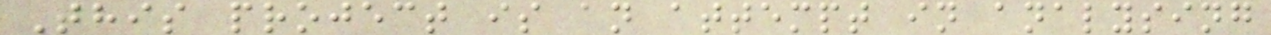This project is an attempt in analysing
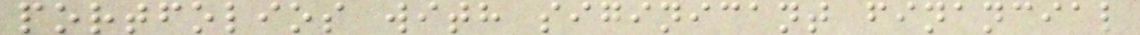portfolios with siginicant financial
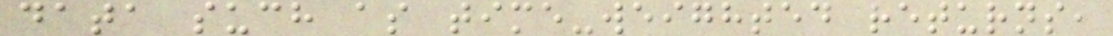data such as time-weighted returns,
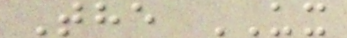The UX
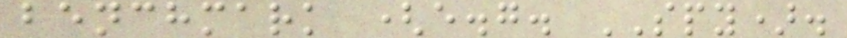benchmark (e.g. SPY).
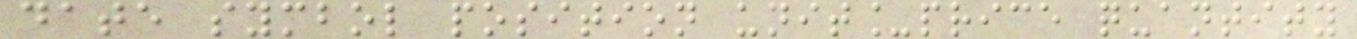date symbol position unit_price quantity
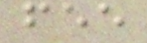fee
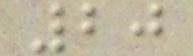20
